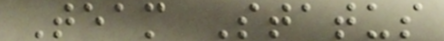Team Status
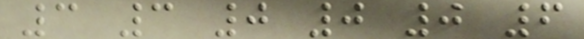3 3 0 0 0 6
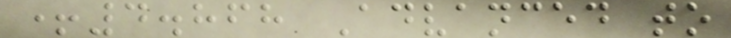+4.868 Advanced to
